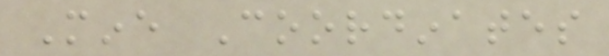Mine Coordinates
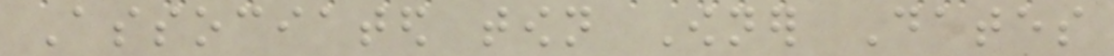Associated town Owner Dates
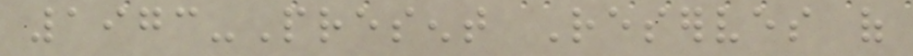1973-Present Reserves of
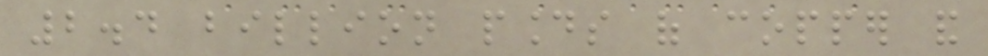2.4 billion pounds of copper and
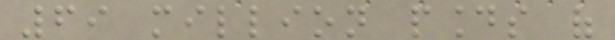69 million pounds of
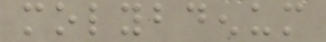molybdenum
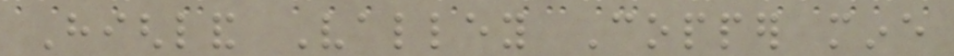Highland Valley Copper mine
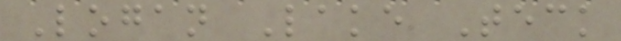Logan Lake Teck
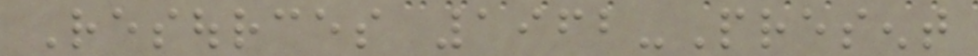Resources 1962-Present
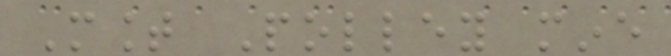Mount Polley mine
